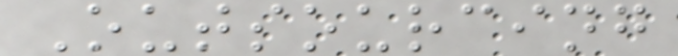Outsourcing
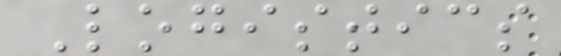Logistics
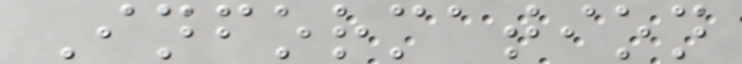Information
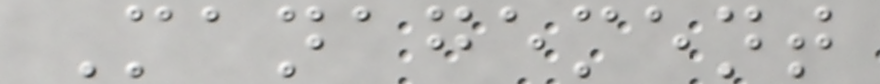Management
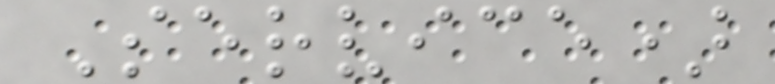Service)
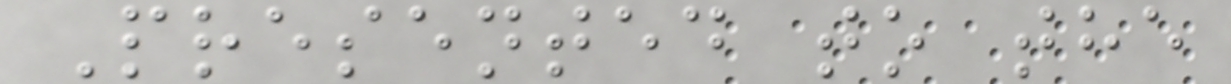Presented to the
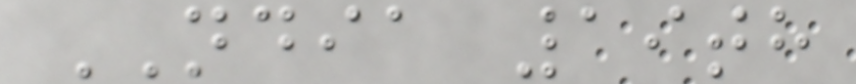NDIA 19th
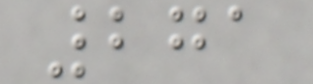271
